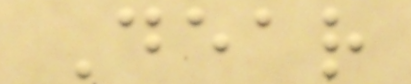Dear
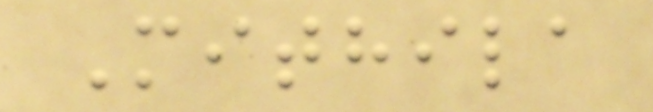Mithila
